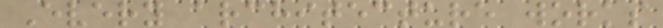Every architecture works
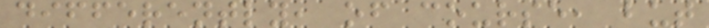differently, of course, but
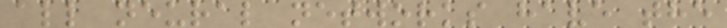all neural networks have the
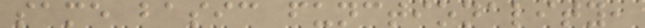same basic functionality,
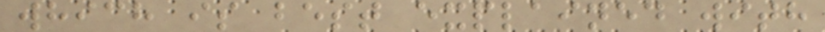which is best explained with
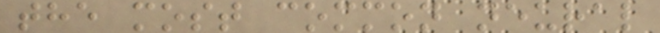the most common neural
